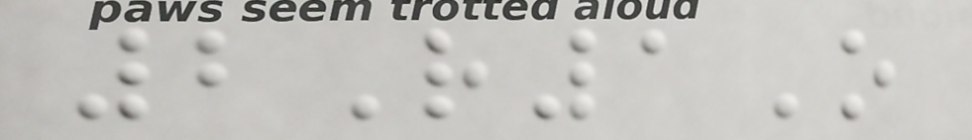2R1O
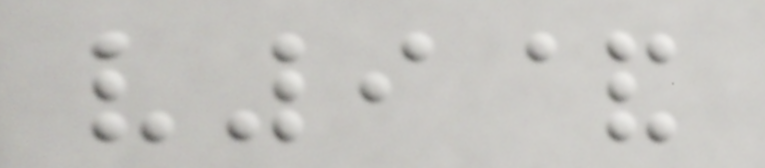v9&
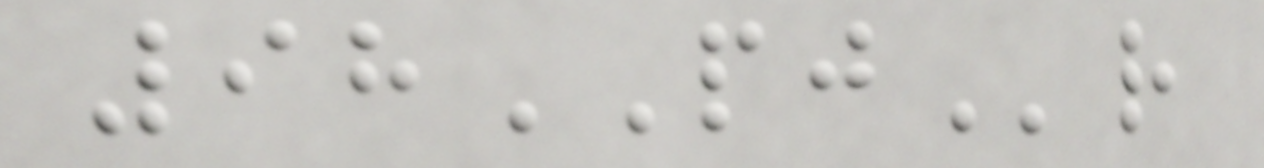98PJr
